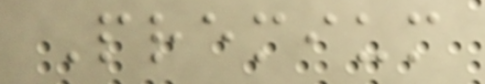Premium
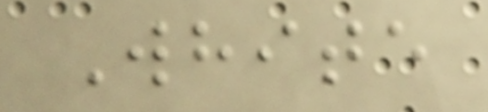White
